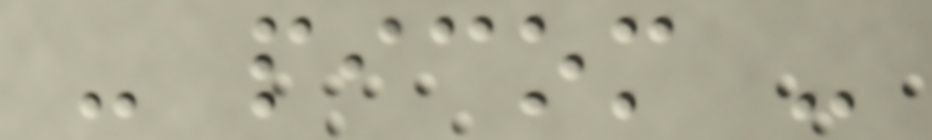- picom -
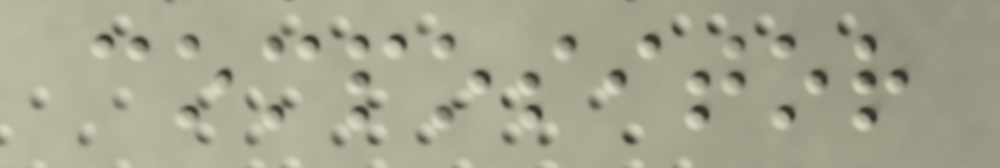compositor
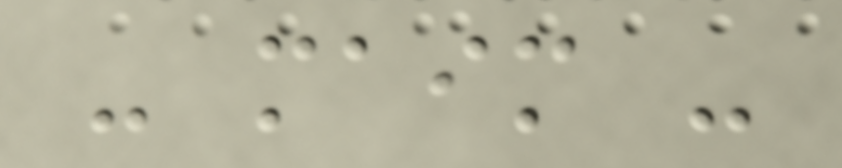- maim -
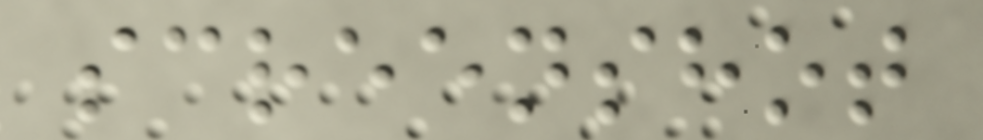screenshot
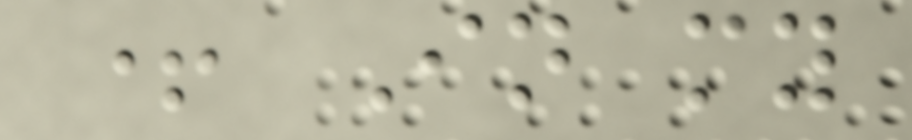+ In my
